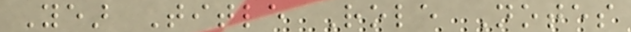Year Title Role Notes
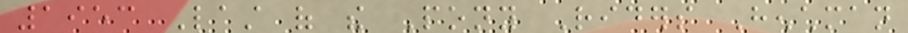1953 Last of the Pony Riders Henchman
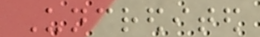Uncredited
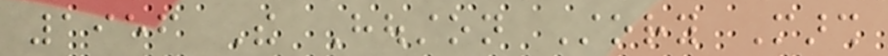1956 The Houston Story Marsh
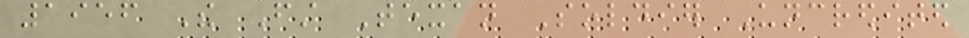1956 The First Texan Soldier Uncredited
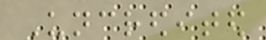Uncredited
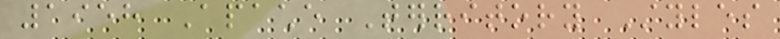1958 Apache Territory Styles
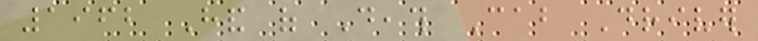1962 Hand of Death Cab Driver
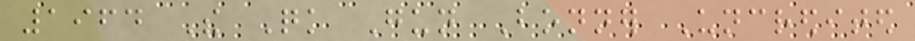1964 The Quick Gun Bonner Uncredited
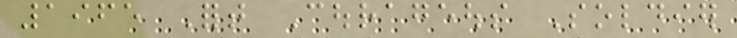1965 Fort Courageous Soldier
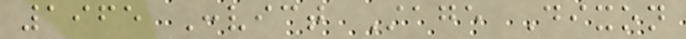1965 Convict Stage Dixon
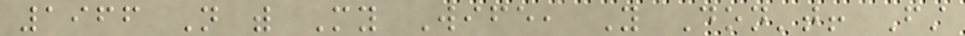1966 Not with My Wife, You Don't! First
